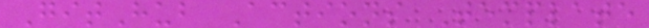GitHub Actions Template
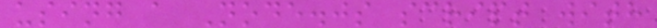using a Node.js script with
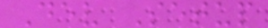Dev Setup
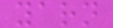yarn
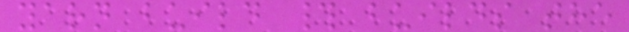yarn build # builds the
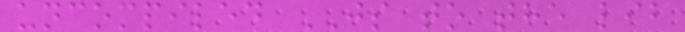uncompiled JS to the lib
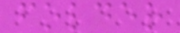folder
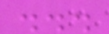...
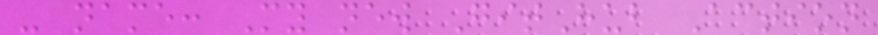- name: My new GitHub Action
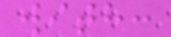with:
